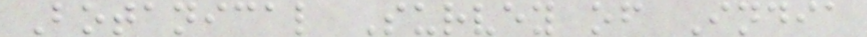Botanical Survey of India
